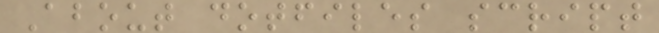About dotfiles script
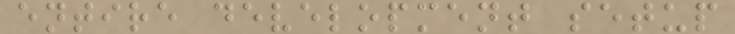entire development setup
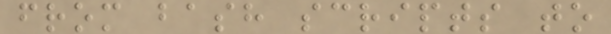from bash scripts to
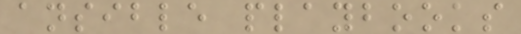ansible playbooks
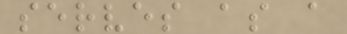serves as a
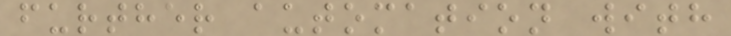further automation with
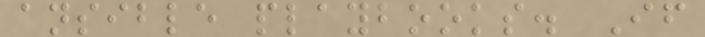ansible playbooks. If
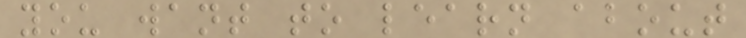you want to learn about
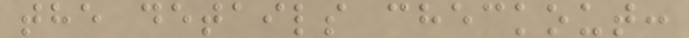the details checkout:
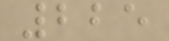225
